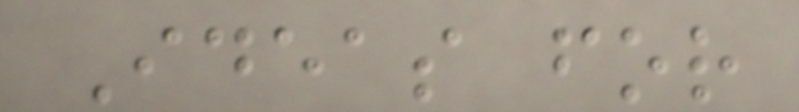Ideas for
